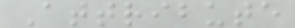Attribute
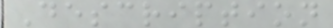Description
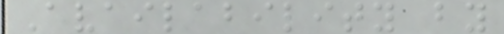Availability by
